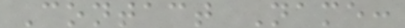Contact Name:
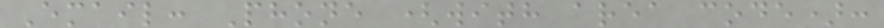Email: Phone (with area code):
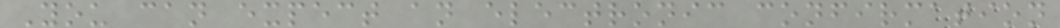You can expect an electronic confirmation
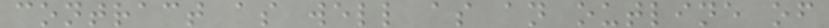contract as well as an outline of
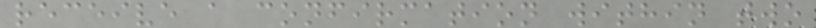receive a confirmation within two
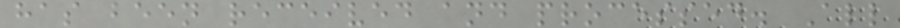has been received and processed. All
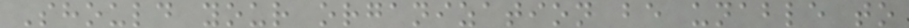Should your organization be unable to
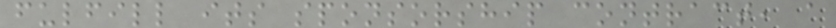fulfill its sponsorship contract, a
